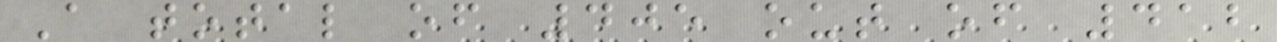A total of 405 out of 412
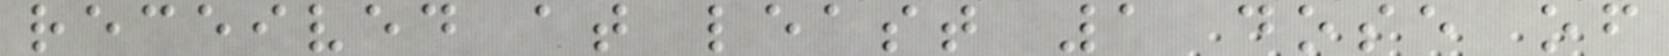received at least 1 dose of
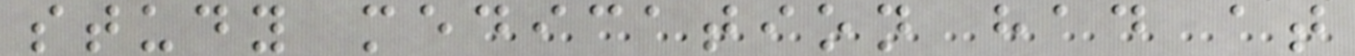study medication had at
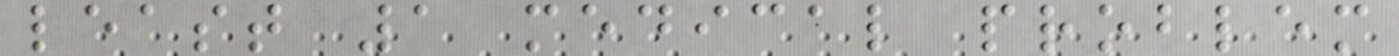least 1 medical problem
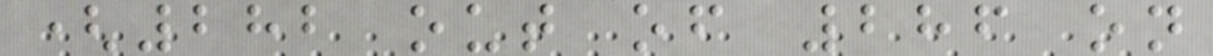(282 out of 286 on
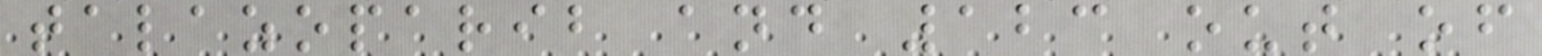talazoparib and 123 out of
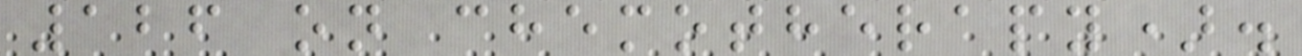126 on chemotherapy).
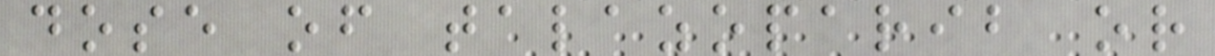dose of talazoparib or
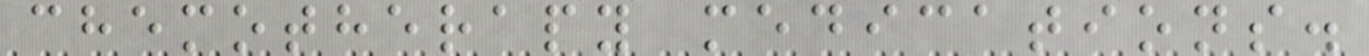chemotherapy medications.
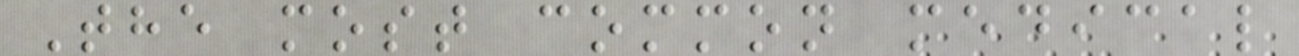The most common medical
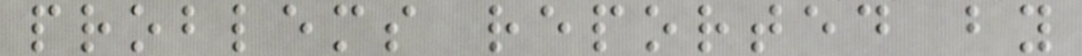problems reported by
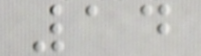14
